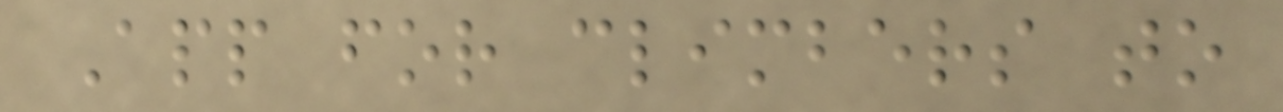App for climbers to
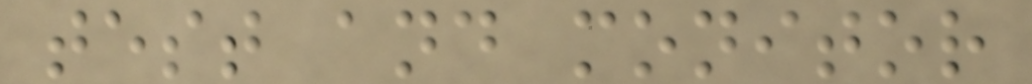test and monitor
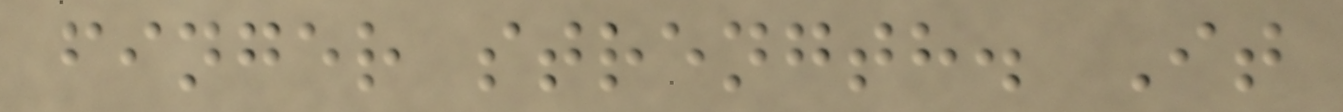finger strength. It
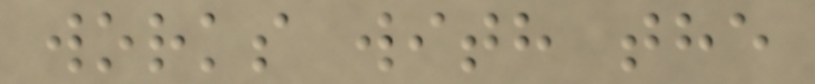works with the
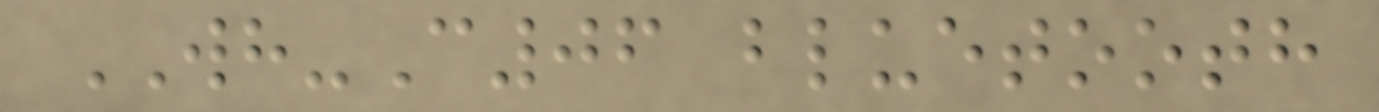WH-C06 bluetooth
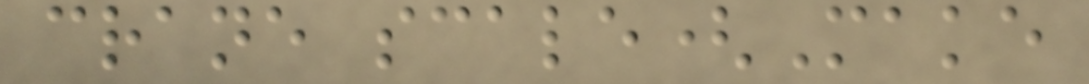crane scale(Make
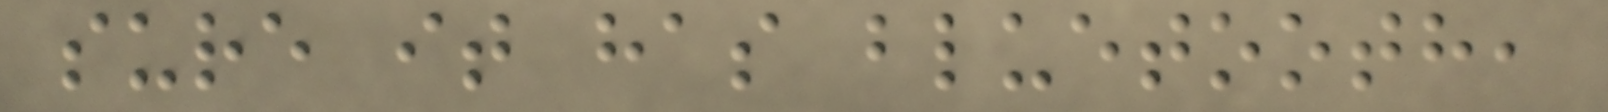sure it has bluetooth,
